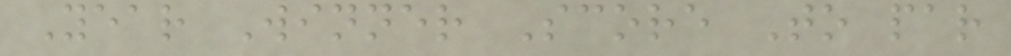Year Winner Score To par
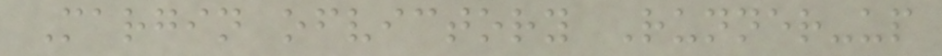Margin ofvictory Runner-up
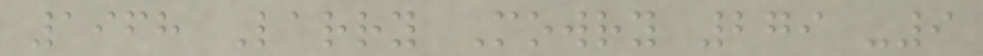1968 Larry Mowry 279 -9
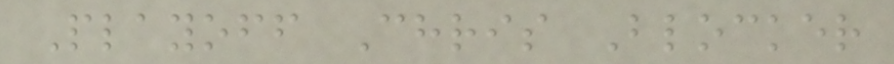Playoff Chris Blocker
